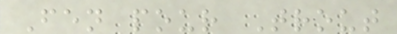Fen pour Trout
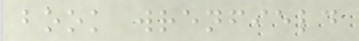book wrenfield
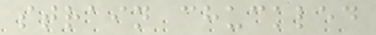strain chuckled
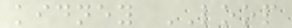kidney LOOP
